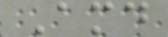Amd
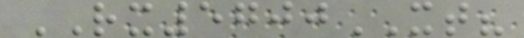RX5700XT?
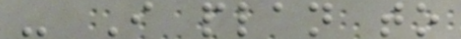- I plan to
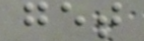get
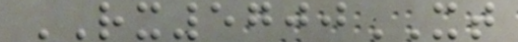RX5700XT
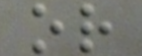or
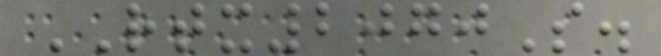RTX2070S.
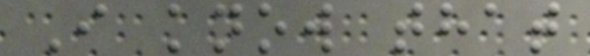I know that
